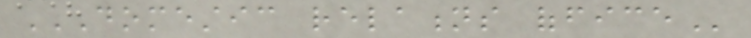DOMESTIC RELATIONS OFFICE
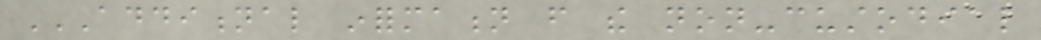ADDITIONAL INFORMATION FROM THE NON-CUSTODIAL
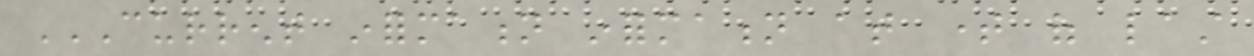CURRENT INFORMATION INFORMATION AT TIME OF LAST
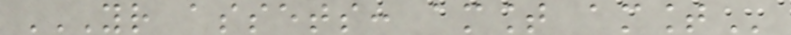YOUR ASSETS: AMOUNT AMOUNT
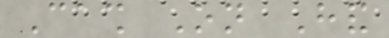Cash On Hand
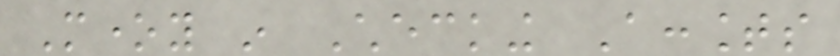Money in Checking Accounts
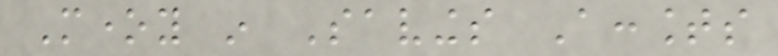Money in Savings Accounts
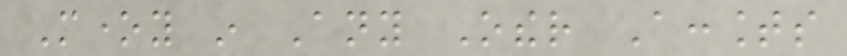Money in Any Other Accounts
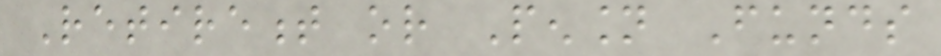Retirement or Pension Funds
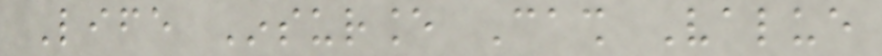Life Insurance Cash Value
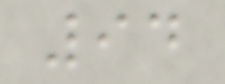94
